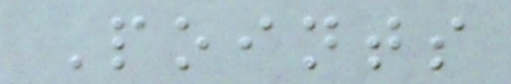Points
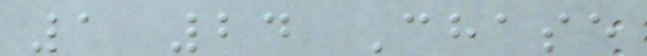1 24 Chase
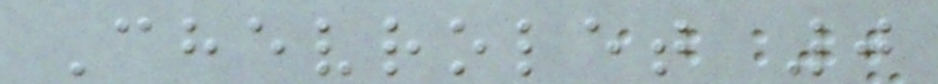Chevrolet 0
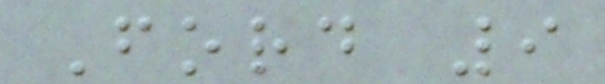Ford 9
